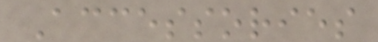Accessories
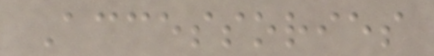Accessories
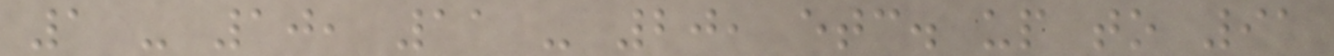1 - 10, 11 - 20, etc. up to 91
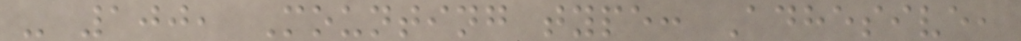- 100, Mounting type: Adhesive,
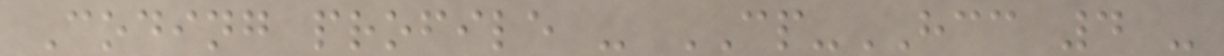Coding profile - CP-HCC 4 -
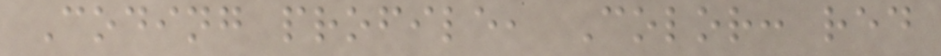Coding profile, Color: red
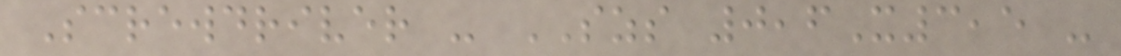Screwdriver - SZS 0,6X3,5 -
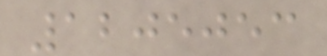1205053
